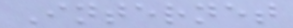Internet
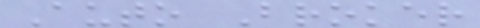Auto Broker
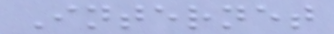Internet
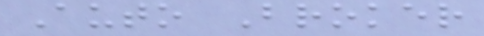Auto Broker
